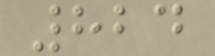824
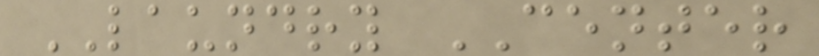LAUNDRY CENTER
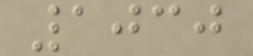1030
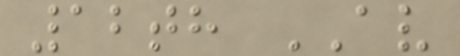12th AV
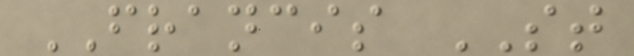FRANCIS ST
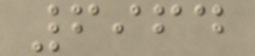6964
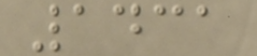1431
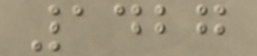1427
